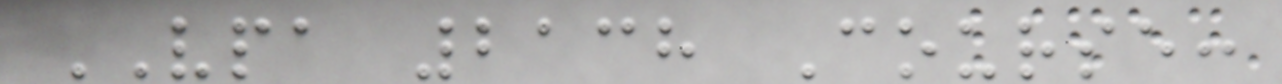VPA 2138 Course:
